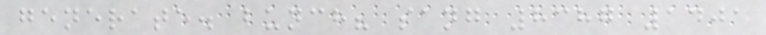generate. bunch? sang 8387 1401
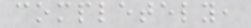completely,
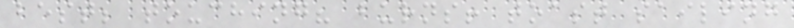best; touching? burns! toast sailing
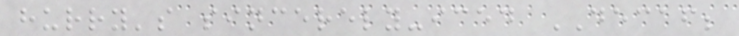hurry's sincerely-iced DECAF;
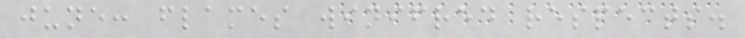june: flames winifred respects.
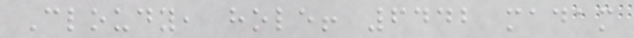Cloudy, hole! 6442 madam
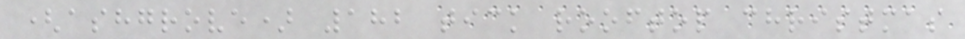(ashgrove) 182 tick rooftop christmas
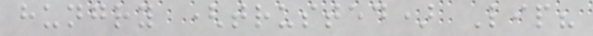hungry (trusted) Lip?
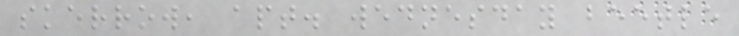skerrow, apt. wednesday beetle
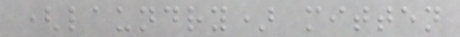(laundry) mitten
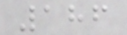186
